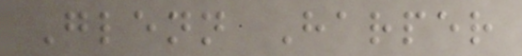Glenn Harper
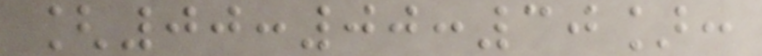[00:00:30]:
